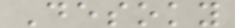Desoky
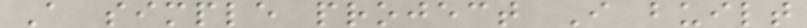A simple project I built
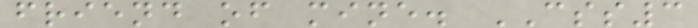friend of mine. CSS3
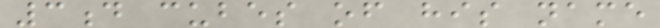3d cubes of his name
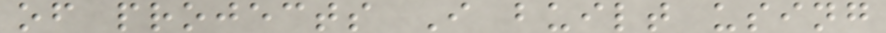of projects I built using
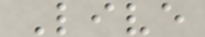Live
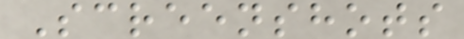Screenshots
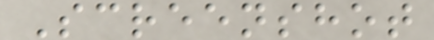Screenshot
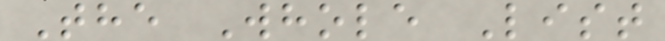The Whole List
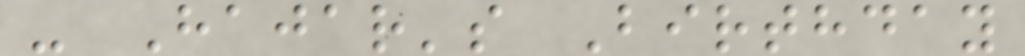- Hajar's Birthday
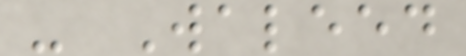- Waleed
